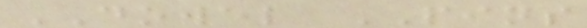DOWEL PINS
